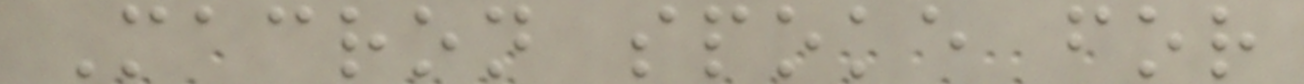Macron spoke for
